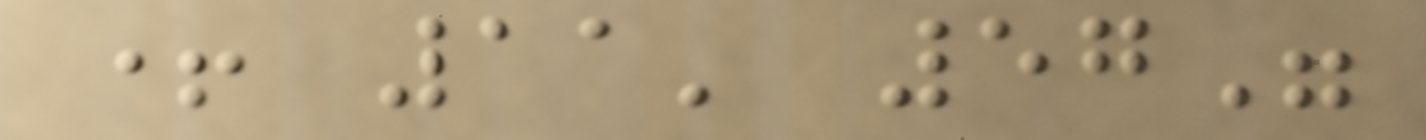+ 11' 57"
